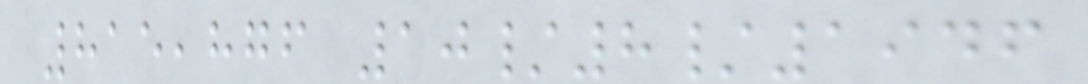815,876 10/8/1946
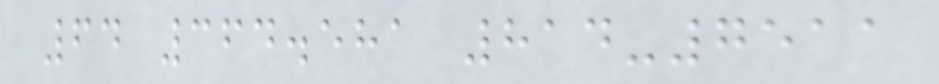64 364.581 814-7511
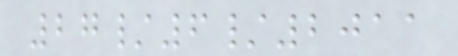27/6/2011
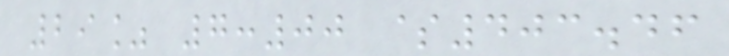29% 7:00 $403.46
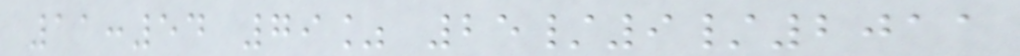11:54 79% 25/9/2011
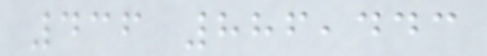436 886,443
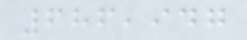686,947
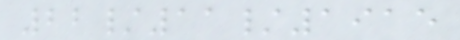22/11/1915
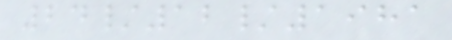24/12/1981
